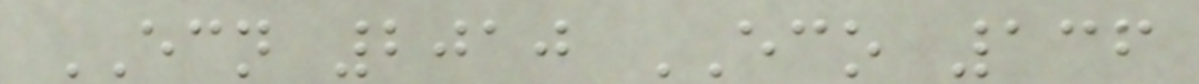ECN 2010 ECO 136
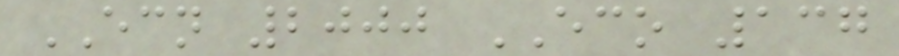ECN 2000 ECO 137
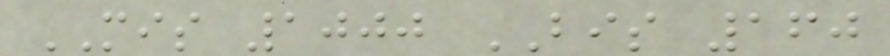MIS 1000 BIS 160
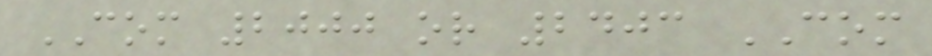COM 2000 or 2403 COM
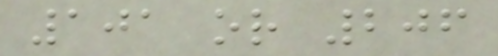101 or 206
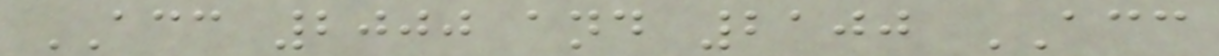ACC 2000 and 2100 ACC
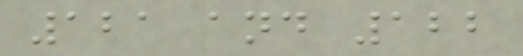121 and 122
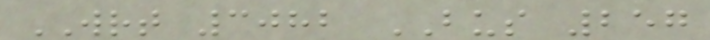WRT 3082 BUS 257
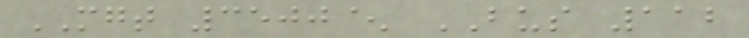MGT 3500^ BUS 112
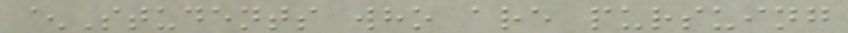^Students who are pursuing
